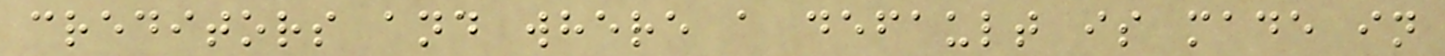creditors and where a default is made in
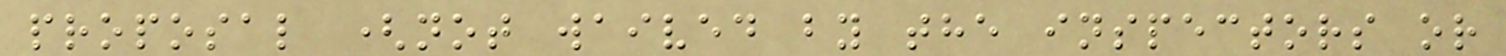proposal (not waived by the inspectors or
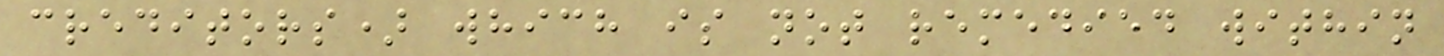creditors) which is not remedied within
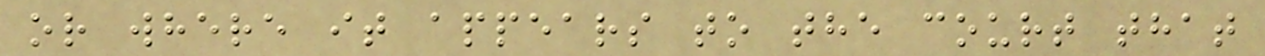or where it appears to the court that
